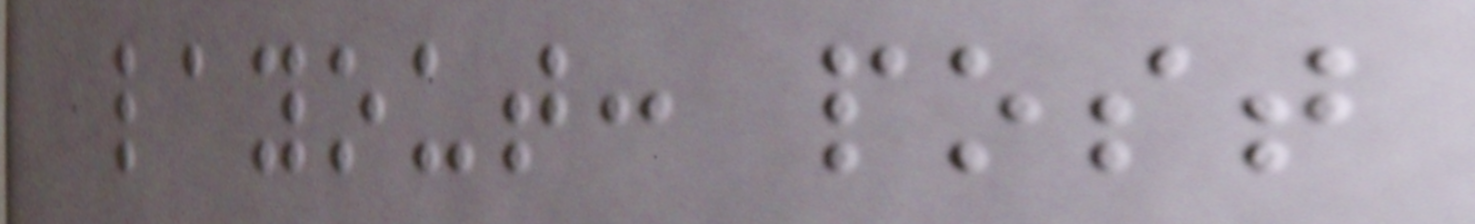layout: post
